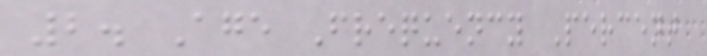2. Age Frequency Percent
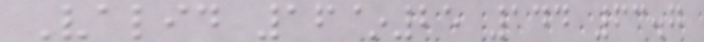Valid 16~25 144 63.7
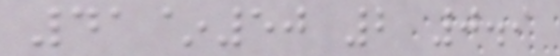41~50 2 0.9
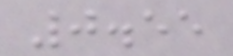0.55
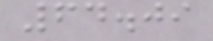64.09
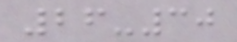26-30
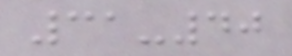31-40
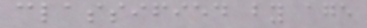classified by age
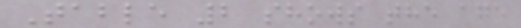Table 2 shows the age
